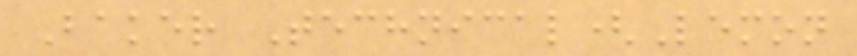Baker Technical(Lemon
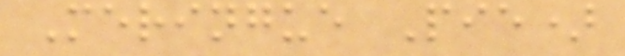Meringue Pie)
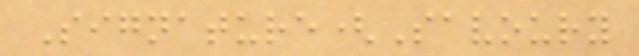Signature(Savoury
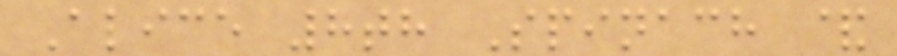Alice 8th Spinach &
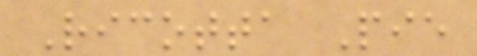Ricotta Pie
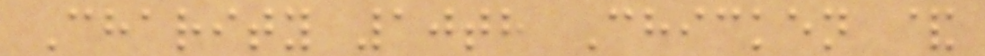Charity 10th Chicken &
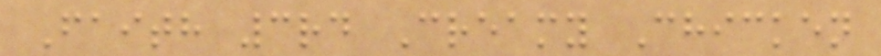Faith 3rd Creamy Chicken
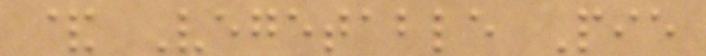& Vegetable Pie
